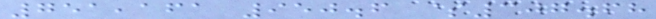751,161 950.6 $307.68
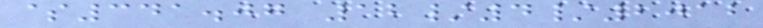$341.07 12/4/2012
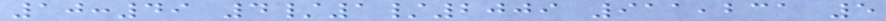10:49 4/1/2009 911,231 5
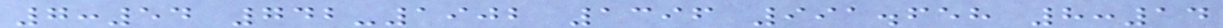7:54 742-1902 1396 991.658 8:14
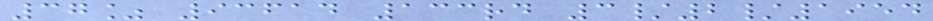37% 93614 133rd 3/2/1954
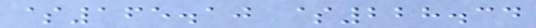$165.10 $228.34
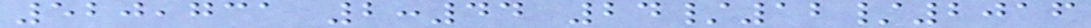520,731 2:44 24/12/2016
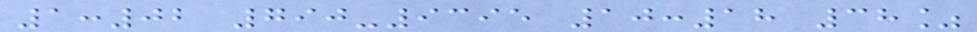1:02 790-9395 10:18 38%
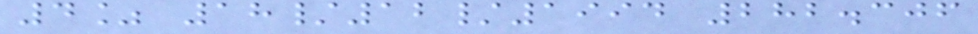4% 18/12/1994 282.306
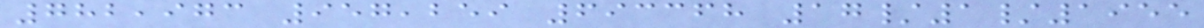782,973 957,259 693368 17/1/1955
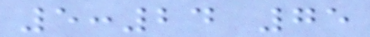5:24 75
